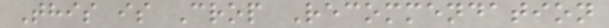This is Crop Recommendation
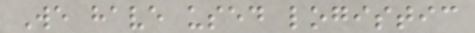We have used logistic
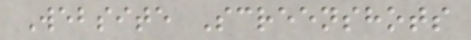Website Screenshots
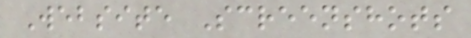Website Screenshots
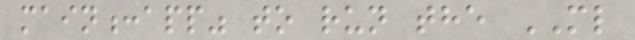main:app" to run the ML
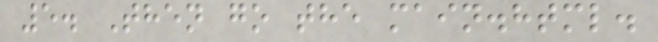5. Then go the main.html.
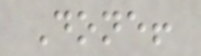Done!
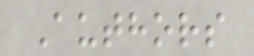Authors
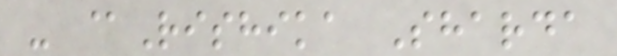- @Rishika Sharda
